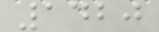1420
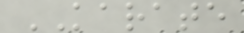KARATE
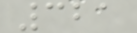321
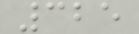325
